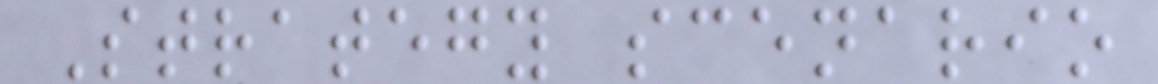Strategy scenario
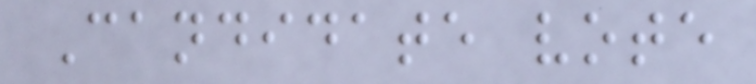Candidate vote
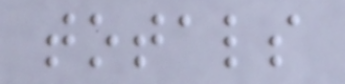totals
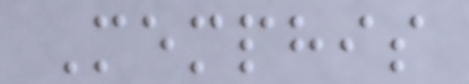Memphis
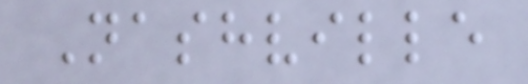Nashville
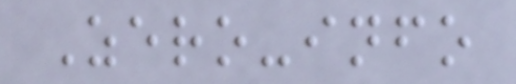Zero-info
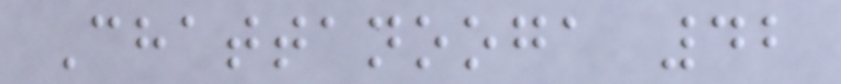Chattanooga 42
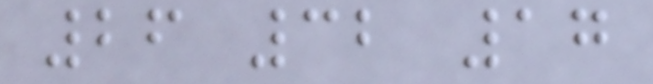26 32 17
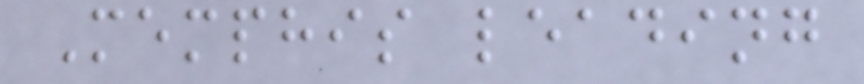Memphis leading
